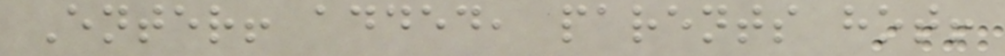Enter! added, parents hot!
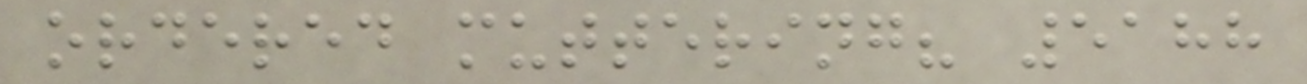ordered muttering? 5188
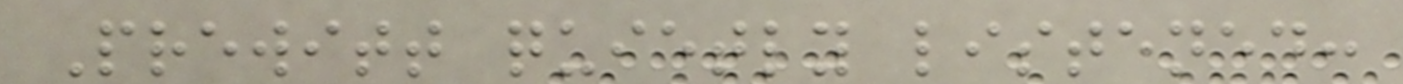Prewitt quietly listened:
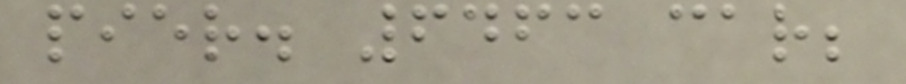pier. 6463 car;
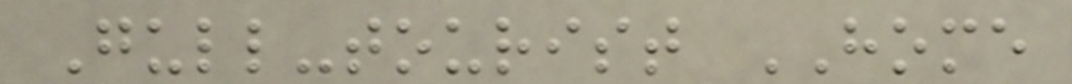Gull-tourist HOME
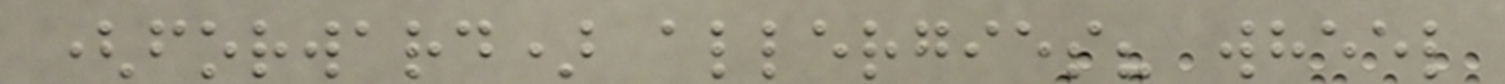(forward) allergies? wheel
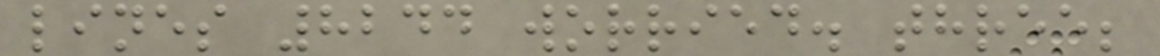lines 8244 worried. three;
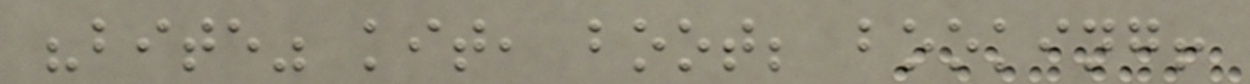"bite" kit, boot; booking!
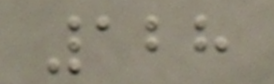128
